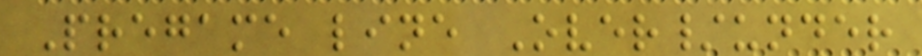Pregame line Over/under
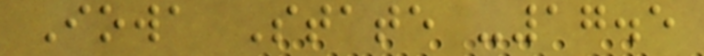Iowa State -17.5
